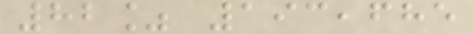82% 193,685
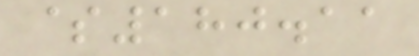$180.11
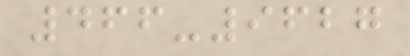466-9627
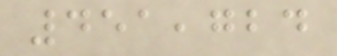451,724
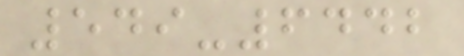549-6442
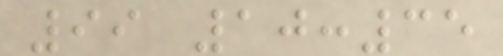99 10:35
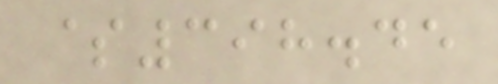$398.45
